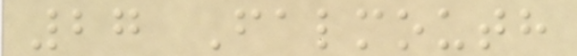27 Falmouth
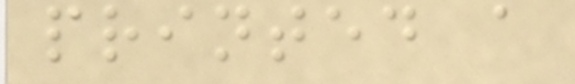printed a
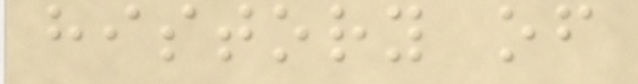history of
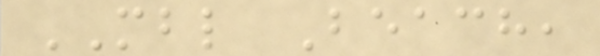MBL Beach,
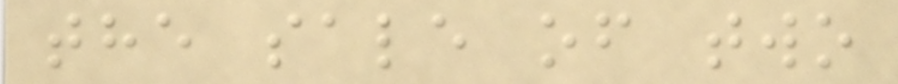the sale of two
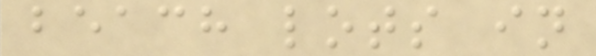beach lots in
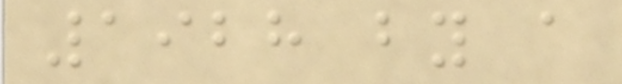1928 by a
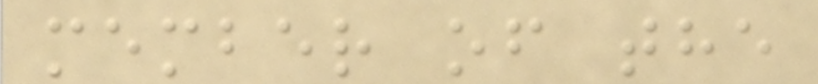member of the
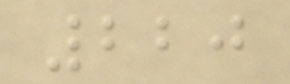220
